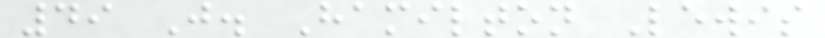49 J. Hamilton Lewis
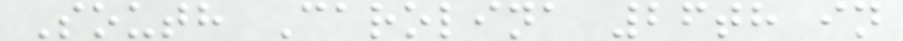South Carolina 26th in
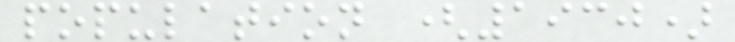population (1930)
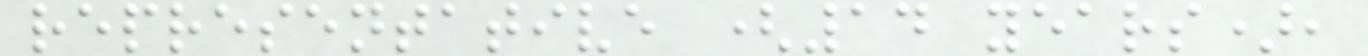representative (14 years),
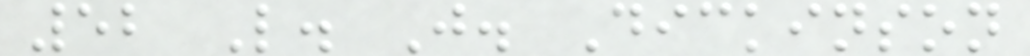52 L. J. Dickinson
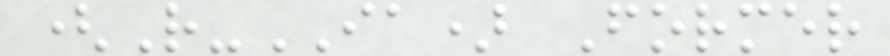(R-IA) Former
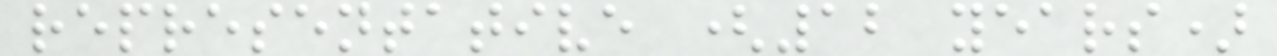representative (12 years)
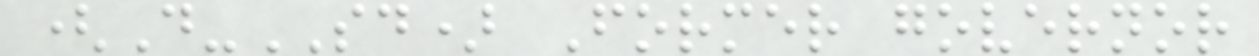(D-SD) Former governor
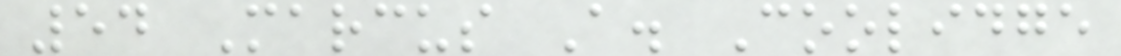54 Marcus A. Coolidge
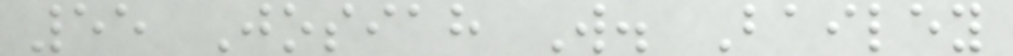55 Josiah W. Bailey
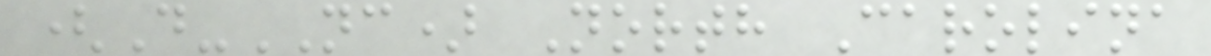(D-NC) North Carolina
